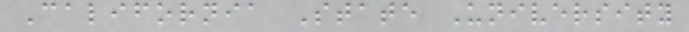California State University
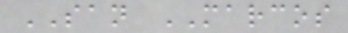SAN MARCOS
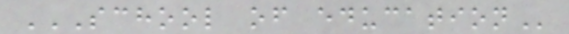SCHOOL OF EDUCATION
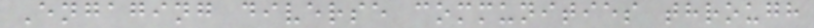Engaging diverse communities through
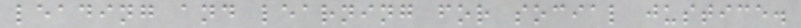leading and learning for social justice.
